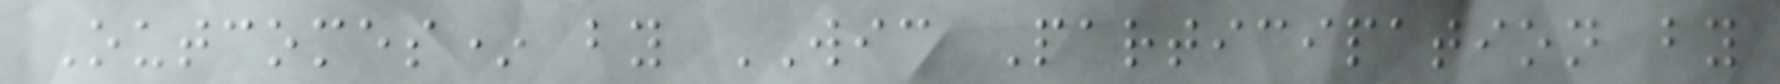Outcomes* by WIC Participation by
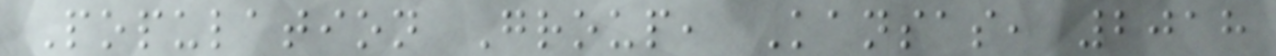Population Group, Kansas, 2018
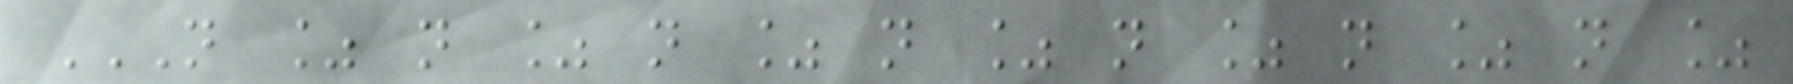N % N % N % N % N % N % N %
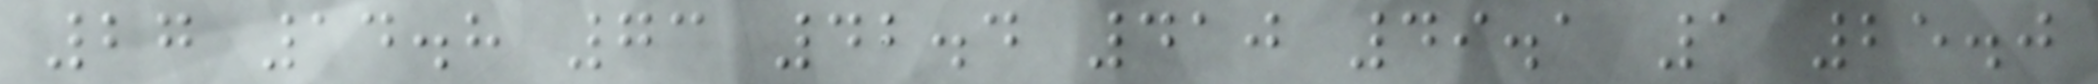27 14.8 73 42.4 410 49.1 1 25.0
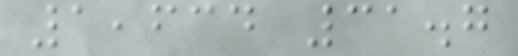1,634 31.7
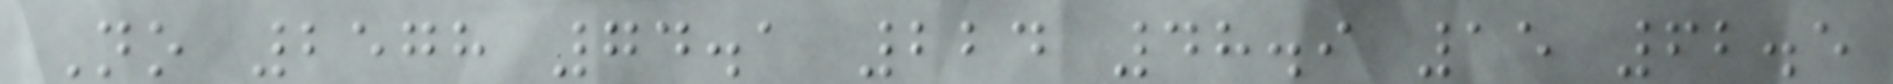No 2578 74.1 224 48.9 15 62.5
